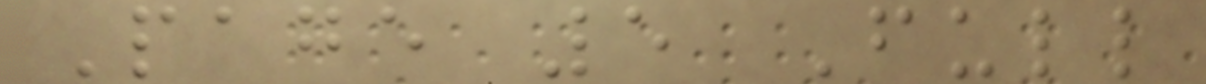Page 5 Full
